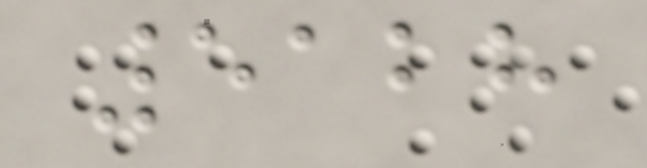5128
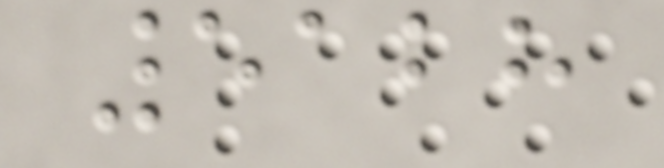5128
